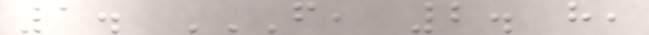1. F, 2. H,
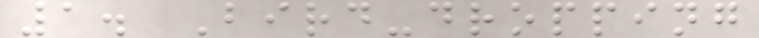1. Bird-dropping
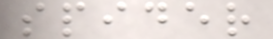spider
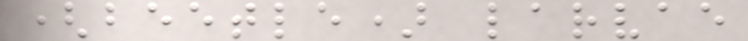(beetle) larvae
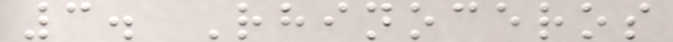3. Rhinoceros
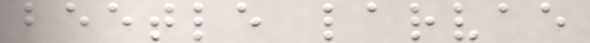beetle larvae
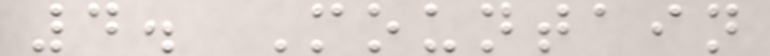4. Mountain
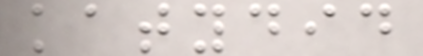katydid
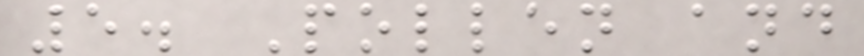5. Pollen and
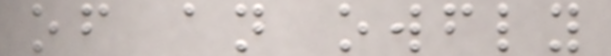of an owfly
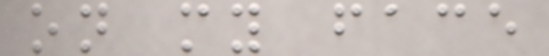on my face
